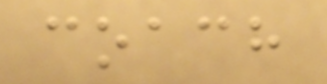coach
